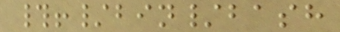#!/bin/bash
